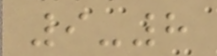9-8
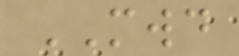MWD
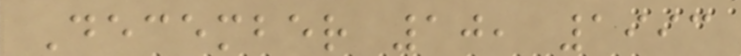December 10, 1993
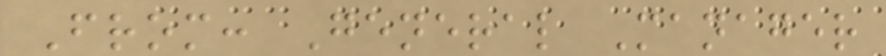From: General Manager
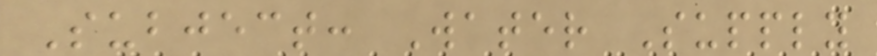Subject: Water Supply
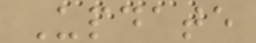Update
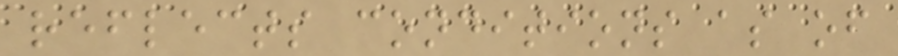reflects conditions as of
